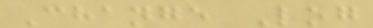Change Log
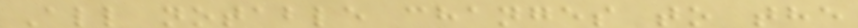All notable changes to the
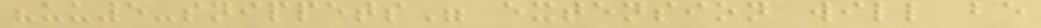"uu5-snippets" extension will be
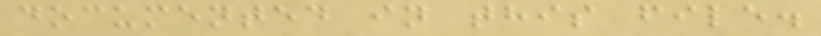documented in this file.
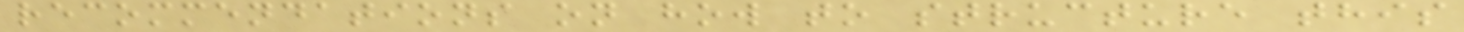recommendations on how to structure this
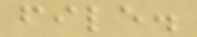file.
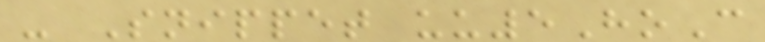- Snippet uu5HoC
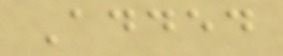Added
